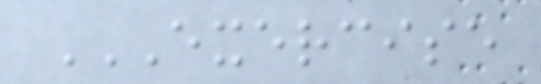EXERCISE
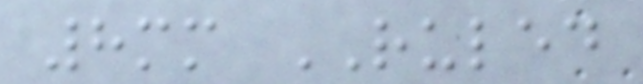8mm RULED
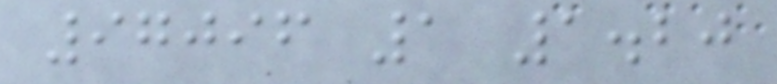97096 1 1.20
